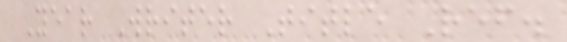Year Writer Title Ref.
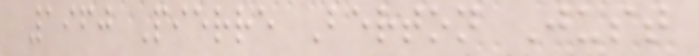1960 Pierre Berton Just
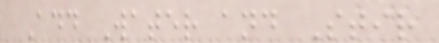Add Water and Stir
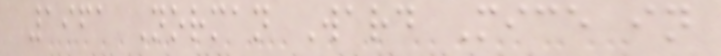1961 Norman Ward Mice in
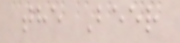the Beer
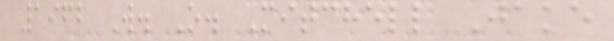1962 W. O. Mitchell Jake
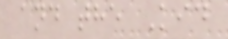and the Kid
